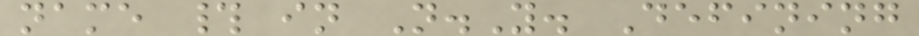name # in N.Y. Defining
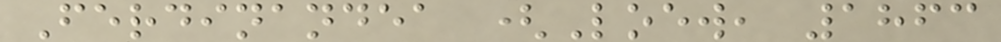Ferdinandea (Loew, 1863
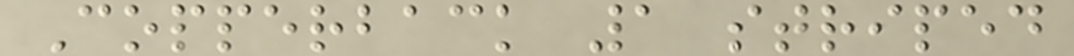Copperback 1 striped
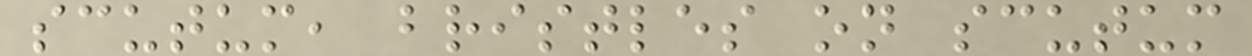scutum, bristles on scutum
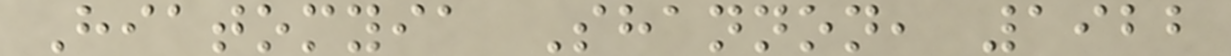Hiatomyia Shannon, 1922
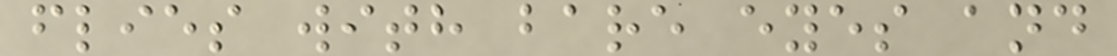flies with bare eyes and
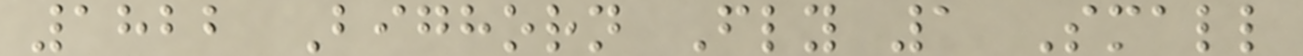1822 Bighorn Fly 1 Small
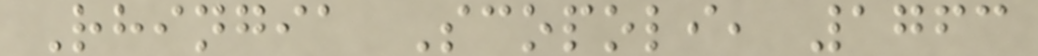Rhingia Scopoli, 1763
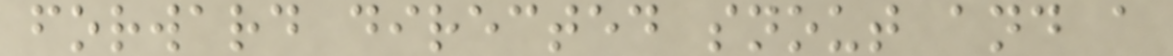forward directed snout and a
